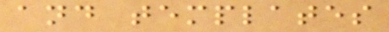and templates
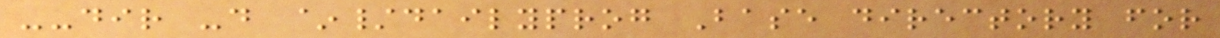--dir -d ~/dailyprog Base directory for
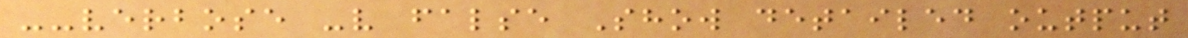--verbose -v false Show detailed output
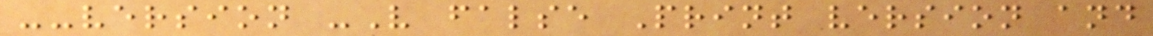--version -V false Print version and
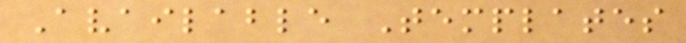Available Templates
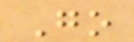Go
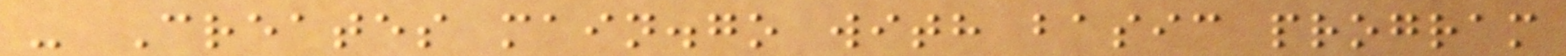- Creates main.go with basic program
